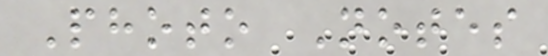Photo Notes
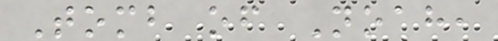Tomb of Noah,
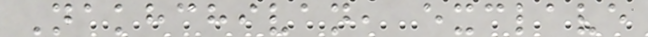Nakhchivan, exclave
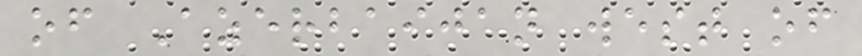of Azerbaijan west of
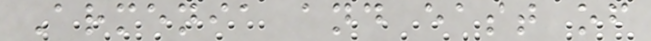Armenia and east of
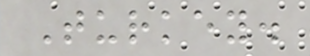Turkey.
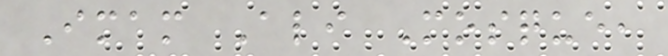Imam Ali Mosque,
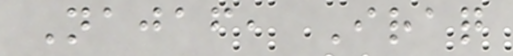Najaf, Iraq
